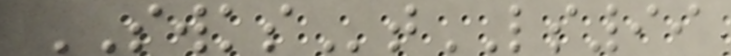SWKStLS99
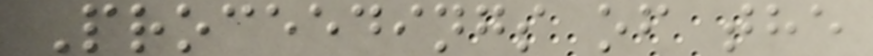Proceedings of the
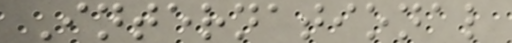International
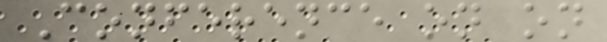Conference on on
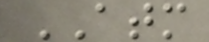ATM
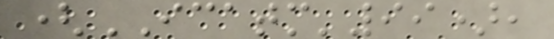(ICATM'99),
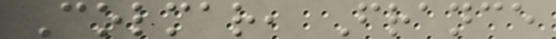Colmar, France
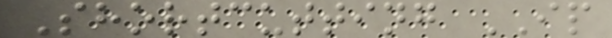Shortcutting IP
